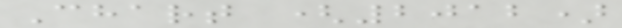Chart (2012)
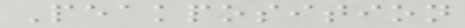Peakposition
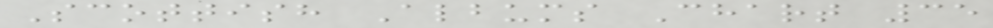Scottish Albums Chart 35
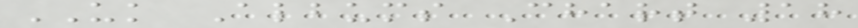UK Albums Chart 18
